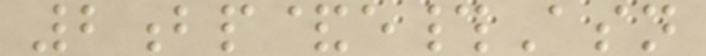2bp&e#Asn
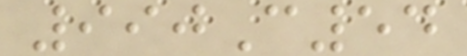990C54
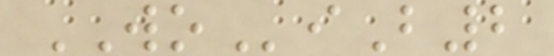WOiB2
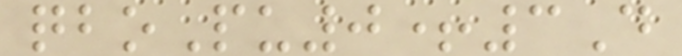qboPu0+3D
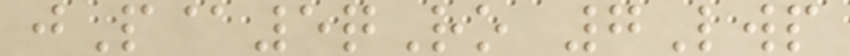jP@5qRo 7Lwp
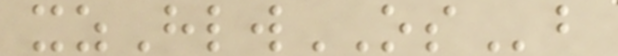xzHlwOSb
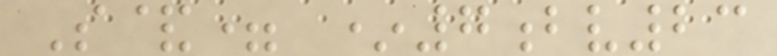S&= *7bv23
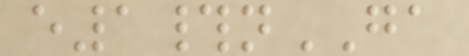e1#nGA
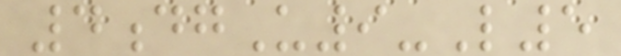4dgU9-L5
